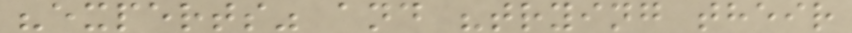"experts" and "trying their
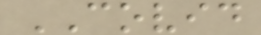COVID
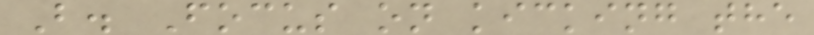B. Focus on kicking the
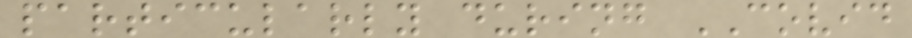particularly during COVID
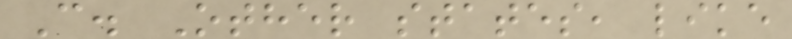C. Other states, like
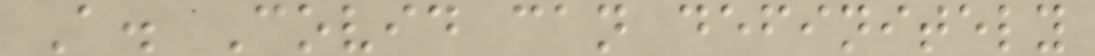A. Covid can definitely
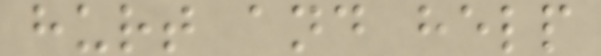hurt and help
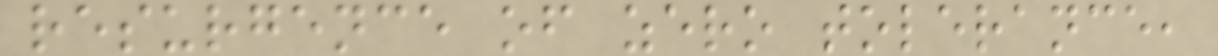resurgence of zero tolerance,
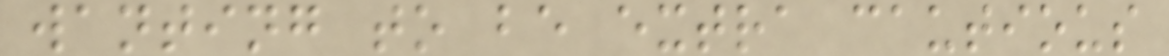wanting to be extra cautious
